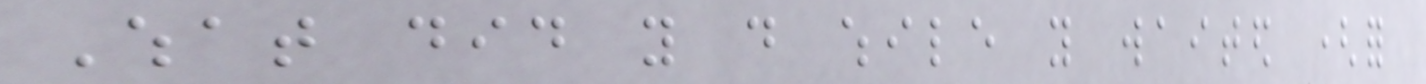What did you do while you waited (for
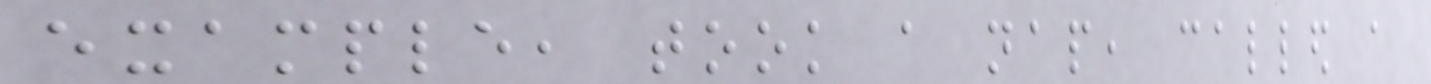example, took a nap, called a
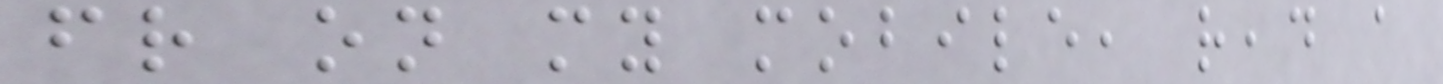friend on my mobile, read a
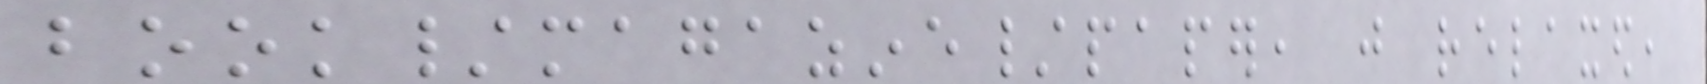book/magazine/paper, just relaxed,
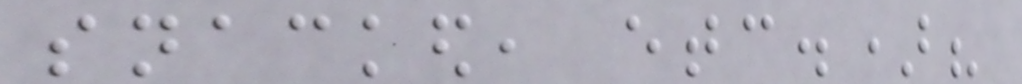snacked, etc.)?
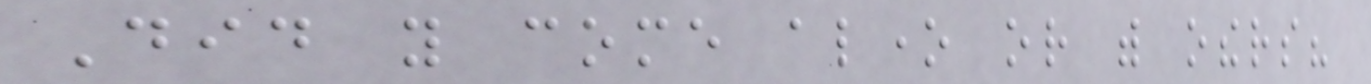Did you come alone or with others?
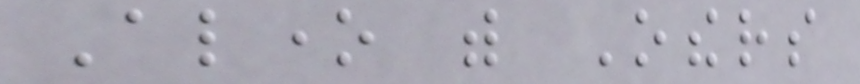Alone with Others
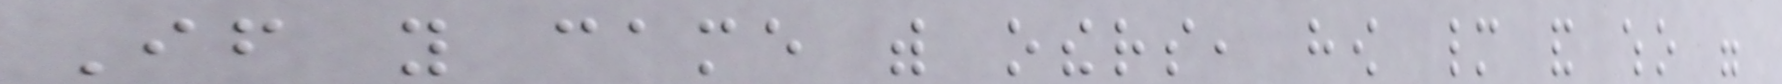If you came with others, how many and who were
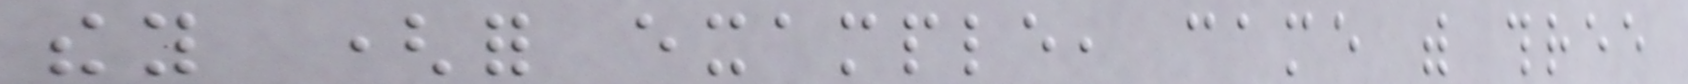they (for example, came with three
